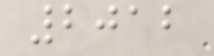2012
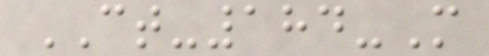CT-184-M
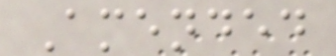Amended
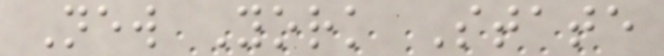New York State
